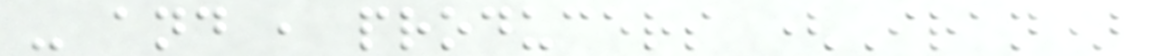- and , producers (Iran)
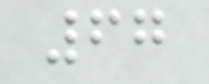67
